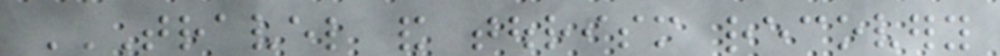TRAVEL AND TOURISM RECOVERY
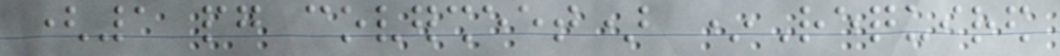(1 pg coversheet) *Required
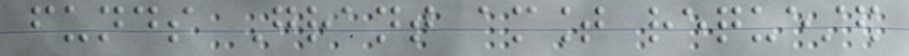funds Grant amount requested
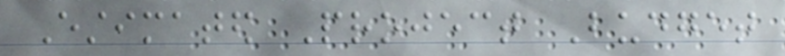Estimated Project Budget
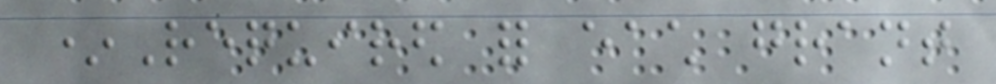*Required for each grant
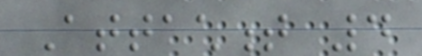Attachment 4
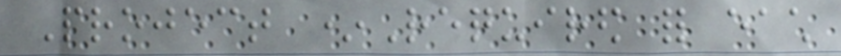Project *Required for each
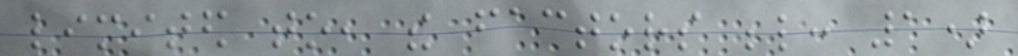limited to, the factors below: 1)
